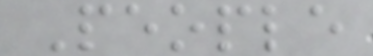People
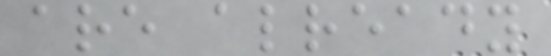are already
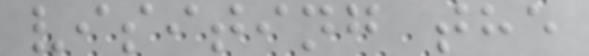visiting the
